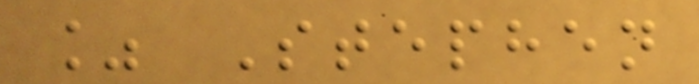% Stephen
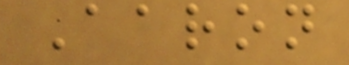Aaron
